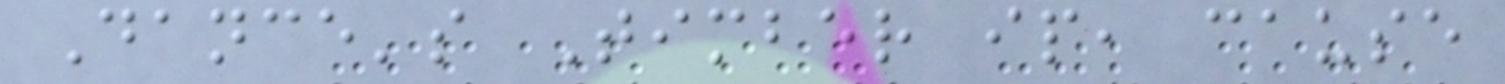Dance's Timber ip, cause
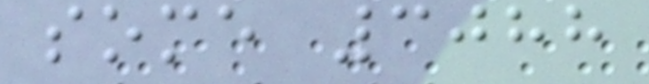some 3088
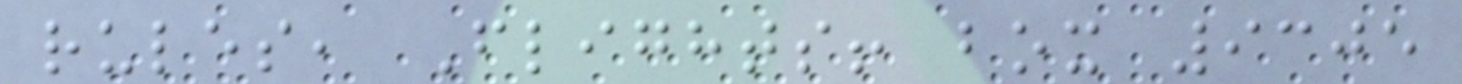rules, Flights! box 9305
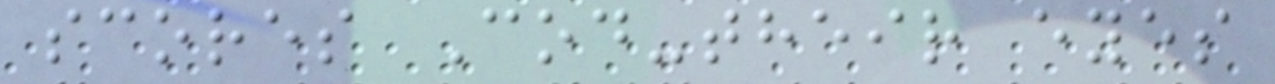scores Cod-their eyes
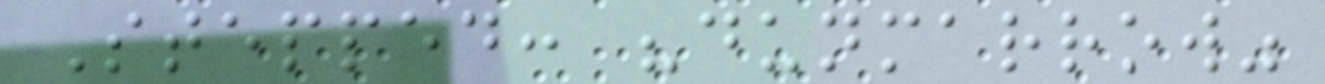Stepped: "dunmarrow"
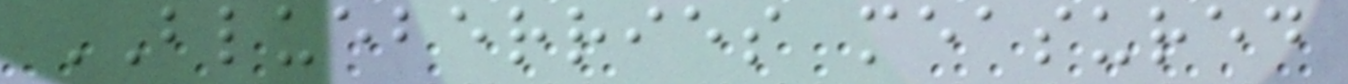BLUEBERRIES measured
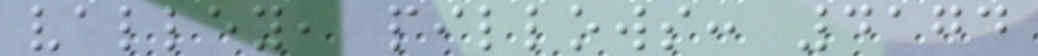valley, pillows: 4174
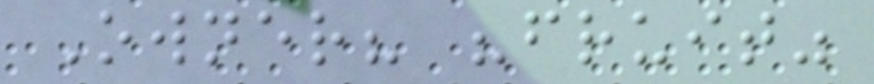Owner? "fruit"
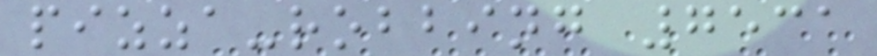pizza-robbing 7531
